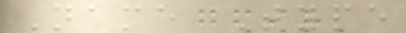Name Type
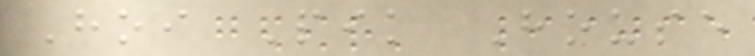Hoi Pik House
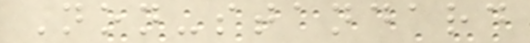Non-standard
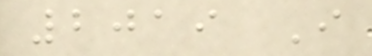2019 I
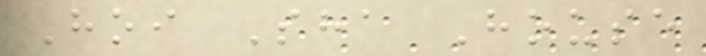Hoi Sha House
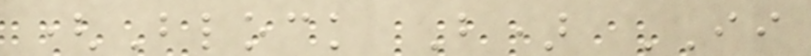(Block B) II
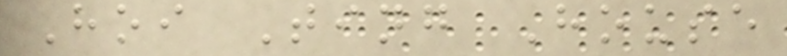Hoi Ting House
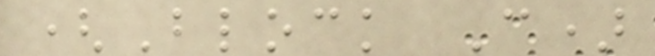(Block C)
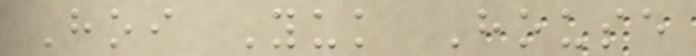Hoi Yuk House
